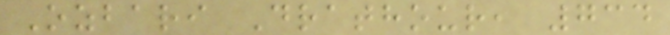Ozbari Drathour, 734
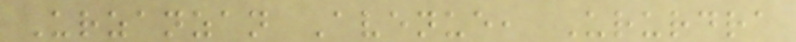Urzanzan Avenue, Ururdra
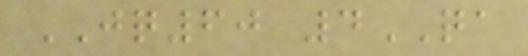JQ60 4QA
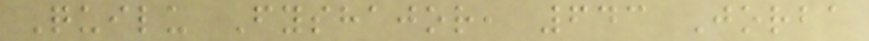Quilu Fyshajor, 643 Jorba
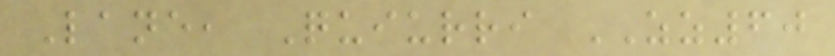Lane, Quiurri ZZ60
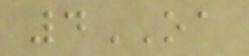4OA
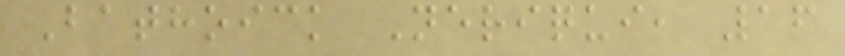Bathoick Neriqui, 16
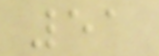51
